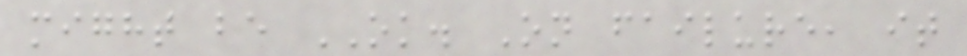might be OK. On failure, it
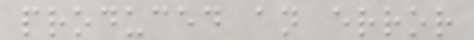produced an error
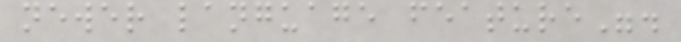newer language feature".
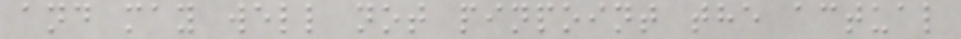and may well not pinpoint the actual
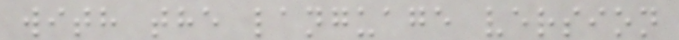with the language version
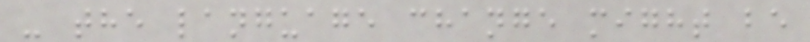- the language change might be
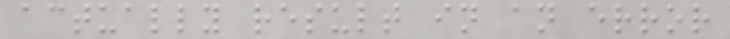actually result in an error
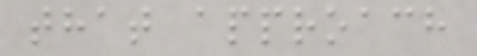that approach
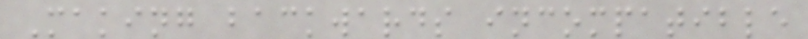Making backwards incompatible
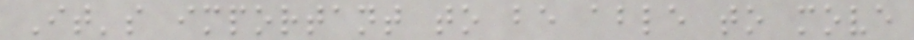It's important to be able to move
